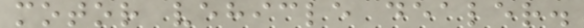motor vehicle dealer.
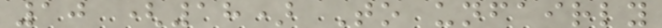10 (18) To unfairly
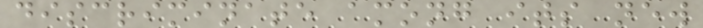discriminate among its new
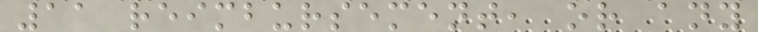11 reimbursement, or any
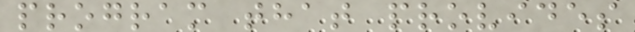program that provides
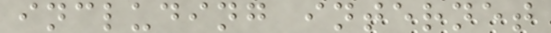including internet
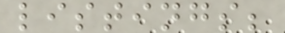listings;
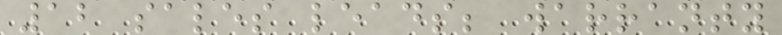12 sales leads; warranty
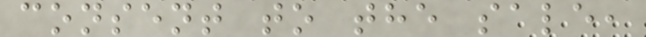consent to the sale,
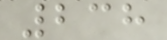238
